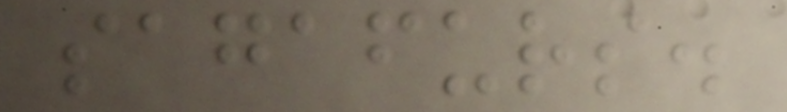sagafurs.
